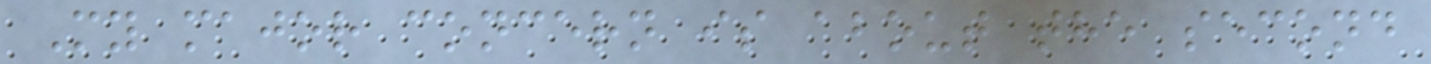My major concern is about the second
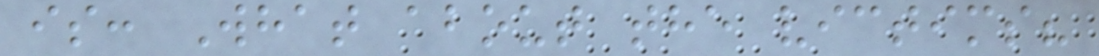is: What about the victims?
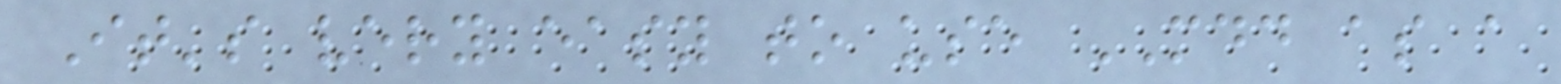It's very easy to use MDD as a
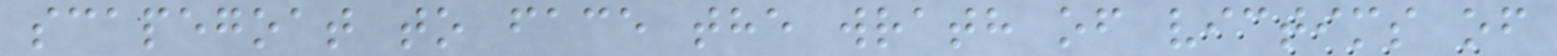scapegoat to face the wrath of victims of
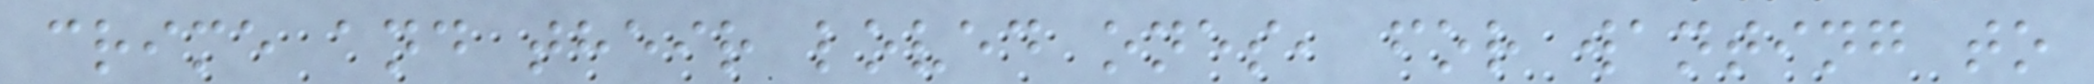crime and their loved ones, for wanting to
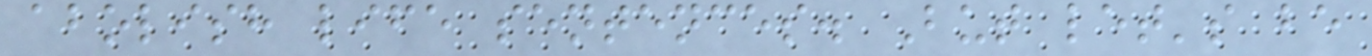abolish life sentences. But let's be
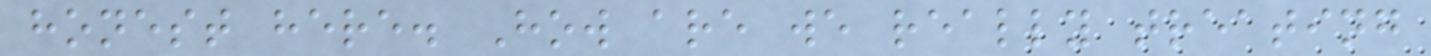honest here. How are we really treating
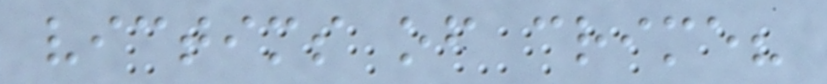victims of crime?
